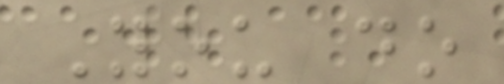You do
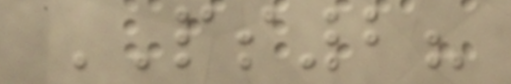PS2?
